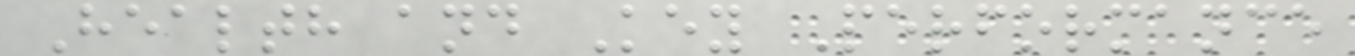Health and Key Performance
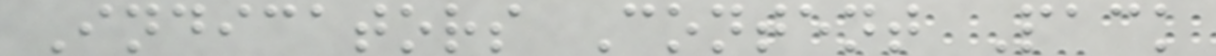Indicators Content Pack
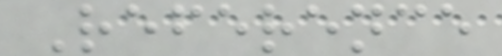Reference
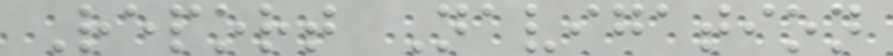Report Navigation
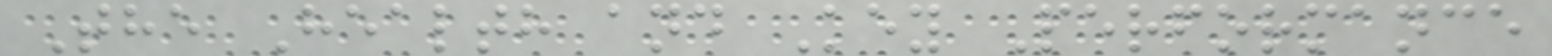The Health and Key Performance
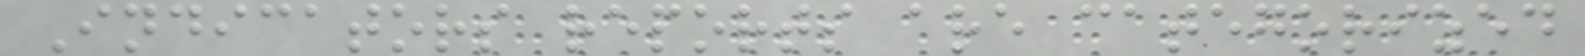Indicators reports are categorized
